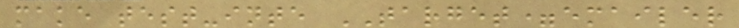make test-inte TARGET=emailer
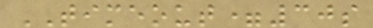TIMEOUT=30s
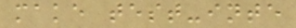make test-inte
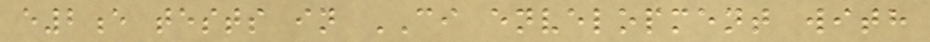e2e tests in CI envelopment with
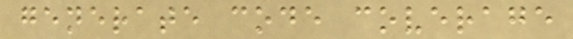generate code coverage
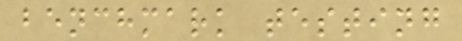benchmark testing
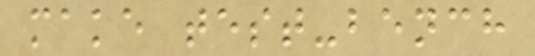make test-bench
